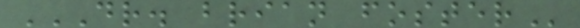DR. BRIAN FOSTER
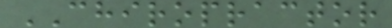CHIROPRACTOR
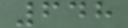648
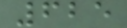625
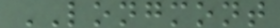LONGMONT
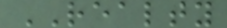REALTY
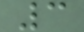3
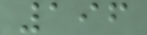196
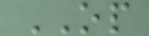OP
